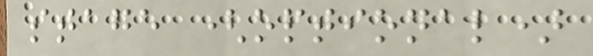stage (optional)
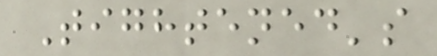Tightened's
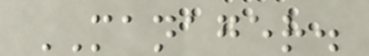MANAGER.
